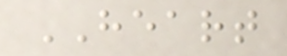HEART
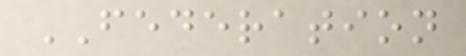FEDERATION
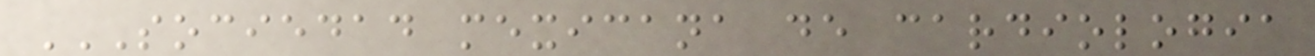SOCIEDAD MEXICANA DE CARDIOLOGIA
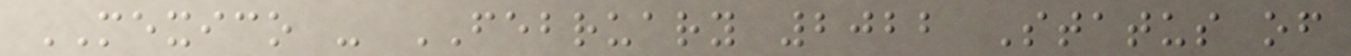MEXICO - FEBRUARY 2022 Status of
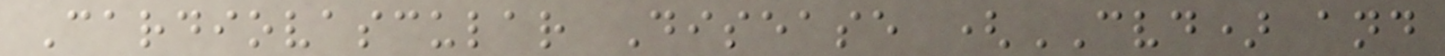Cardiovascular Disease (CVD) and
